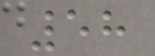58
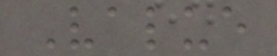Value
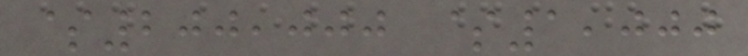$200,000 $1,000
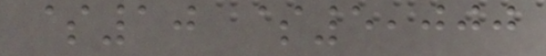$10 $5,000
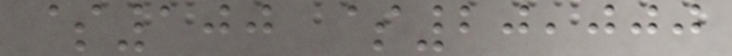$100 $20,000
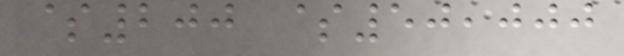$200 $50,000
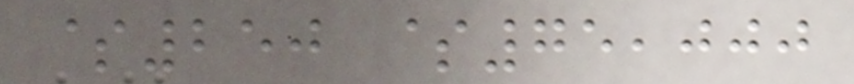$250 $75,000
